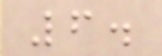6.
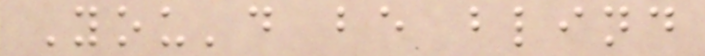You'd be blind
